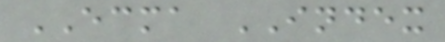ECMA INDEX
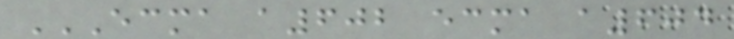ECMA A602 ECMA A604
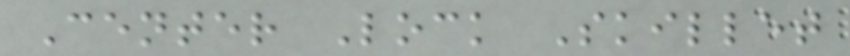Center Lock Skillet
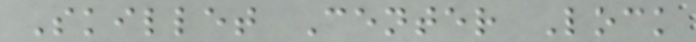Skillet Center Lock
